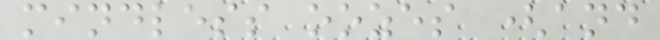mindless oozes (and
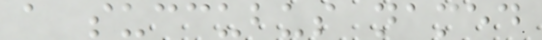a succubus named
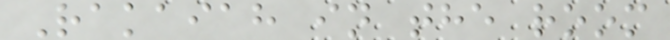Rakaiah in the room
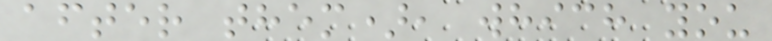after them), which you
